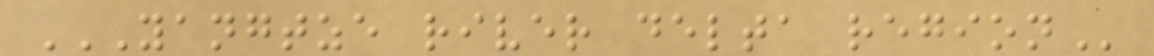YANGTZE RIVER DELTA REGION
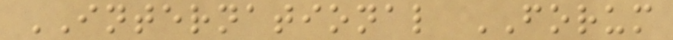INTERNATIONAL FORUM
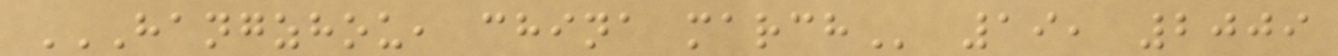HANGZHOU, CHINA MARCH 19, 2009
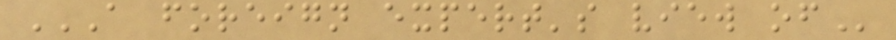A FOREIGN EXPERT'S VIEW OF
